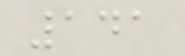141
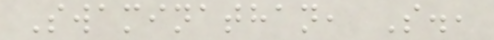Swaminathan, S.,
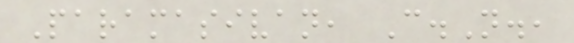Paramasivan, C.N.,
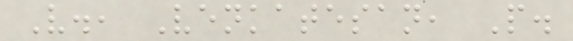V., Venkatesan, P.
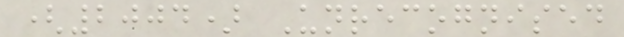(2004) Unrecognised
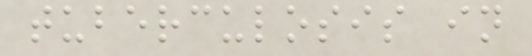tuberculosis in
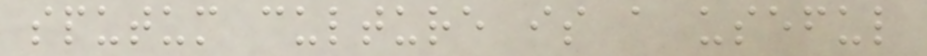sputum culture is a useful
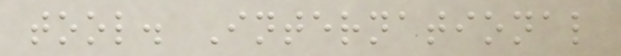tool. International
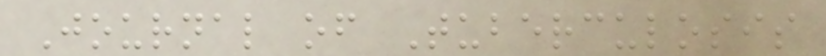Journal of Tuberculosis
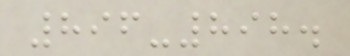896-898.
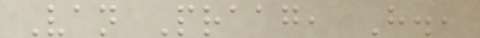Van Praag, H.,
